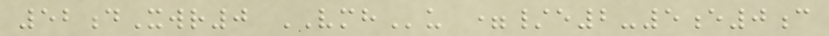52dXwr0 VMHu =/e2-5e0c
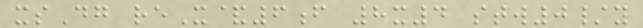xsDg reX&6f 8x4 stw0/y
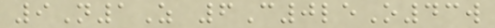9N1Z 6C0leO43w
